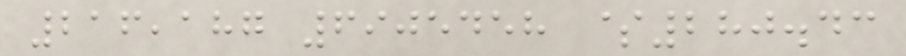216,187 6905458 $280.43
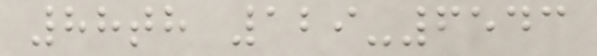88th 129-6543
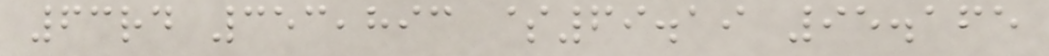63rd 353,893 $69.19 95.165
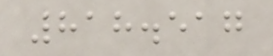818.517
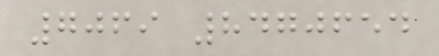7069 8470654
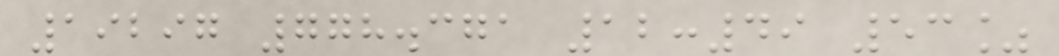19297 778.371 12:49 53%
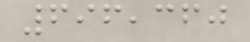696,360
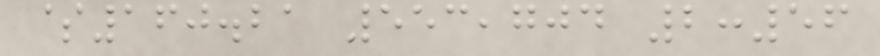$160.21 553,704 2:56
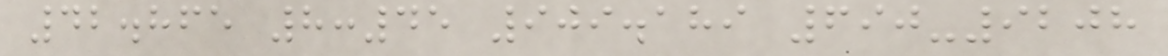42.865 8:45 909.189 690-9208
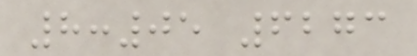8:05 6273
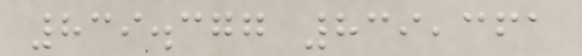839.377 839,361
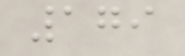179
